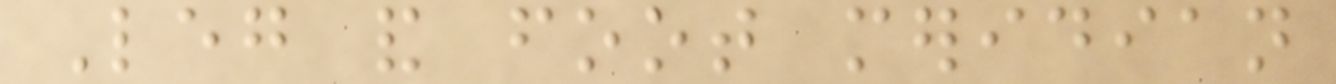Leg and foot meridian
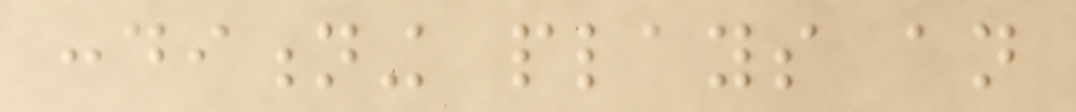conditioning plays an
